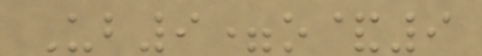Ub9=o&9
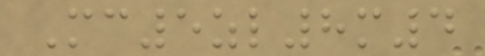Mc5zl8m4
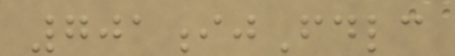701ijFdlc
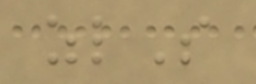zlS
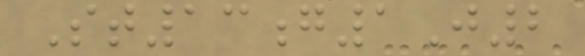St13g1J2
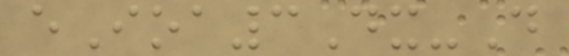eIoa3Dx-D
